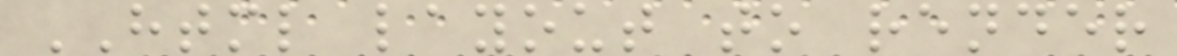HTML layout to render
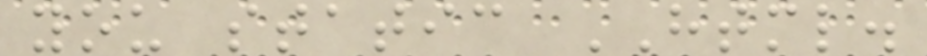you static HTML.
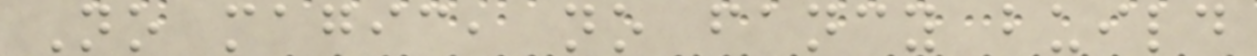No magic, no fancy build
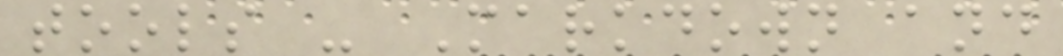tools - Markdown and
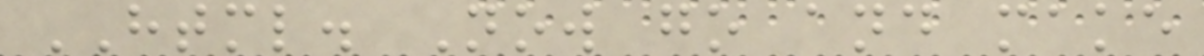HTML. Now go and make
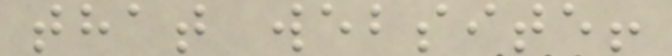that website!
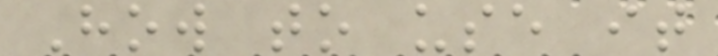How to use it
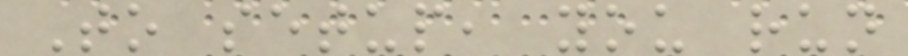To setup, you run
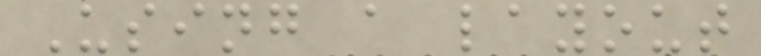Using a layout
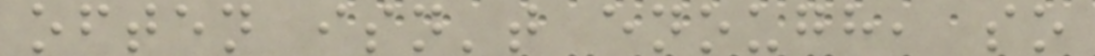often isn't enough, so
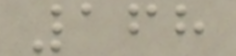168
